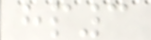hp3
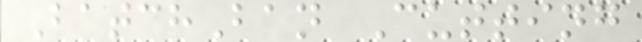BatchBan Cutting
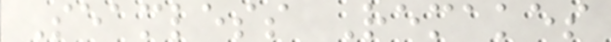Seamless Remakes
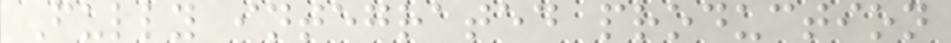Fully integrated production
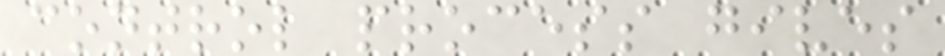control process gives
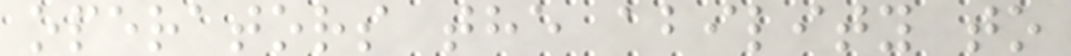operators the ability to
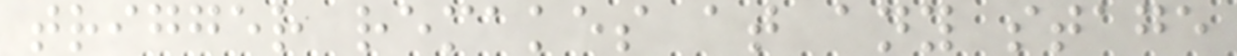trigger remakes at any stage
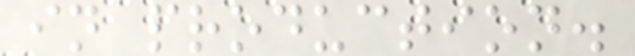in production.
